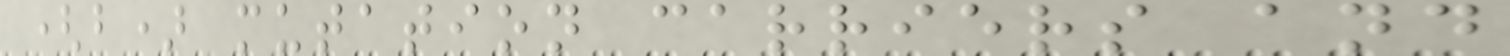(b) mutation carriers and
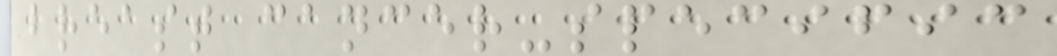breast cancer-specific
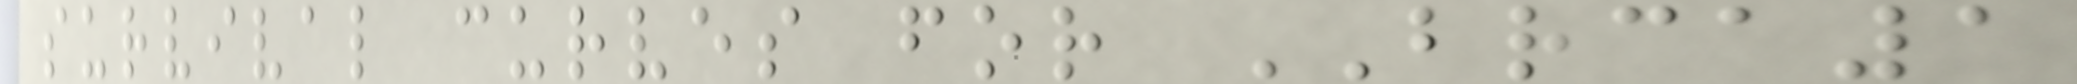survival curves for BRCA1
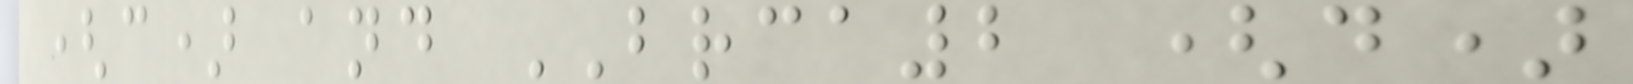(c) and BRCA2 (d)
